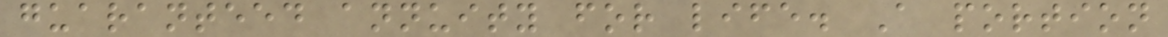guaranteed annuity for life. A portion
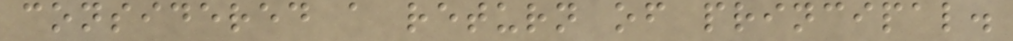considered a return of principal.
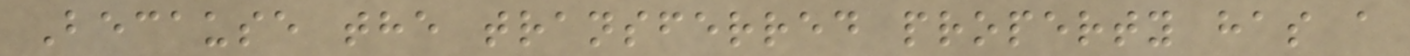Because the transferred property has a
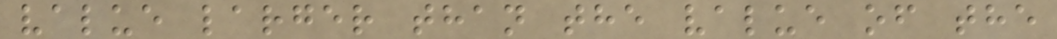value larger than the value of the
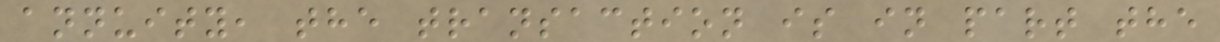annuity, the transaction is in part the
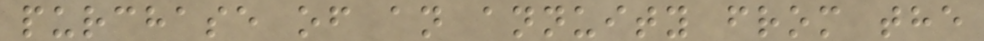purchase of an annuity from the
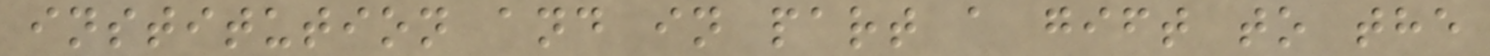institution and in part a gift to the
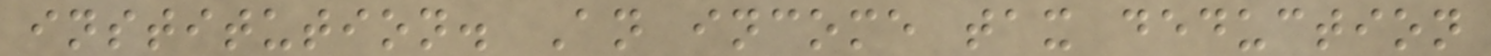institution. An income tax deduction
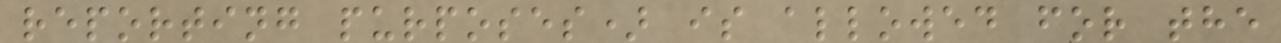reporting purposes) is allowed for the
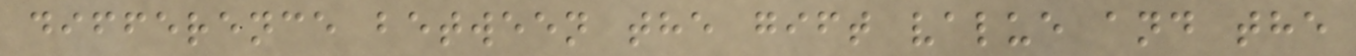difference between the gift value and the
